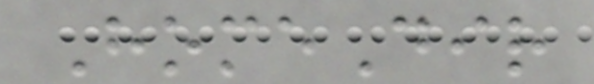HomeDir
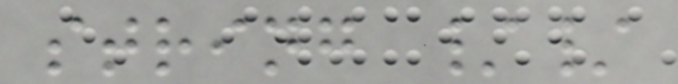string //
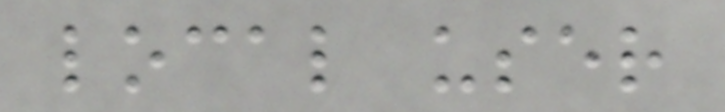local user
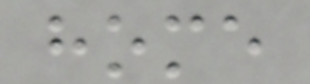home
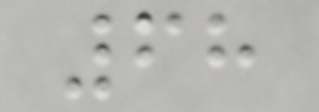68
